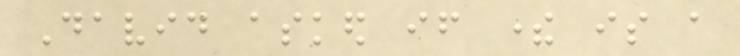David asked if there is a
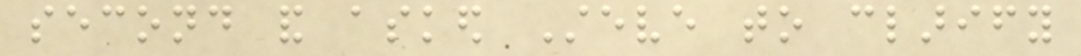second and asked Steve to clarify
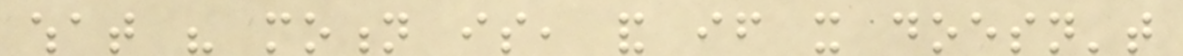what his motion is, and if it doesn't
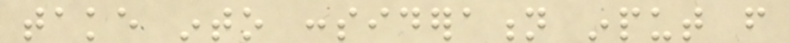take into consideration input from
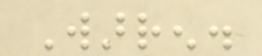Warren.
